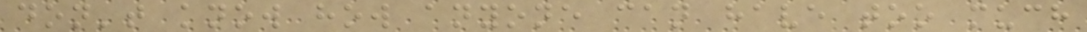don't know how anyone can have too much
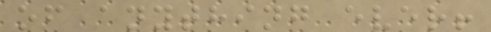of anything ever!
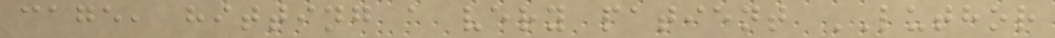cage, hitting a very patient LUTHOR
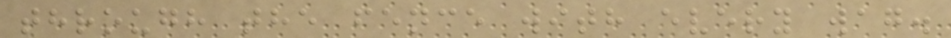through the fence with every wag.
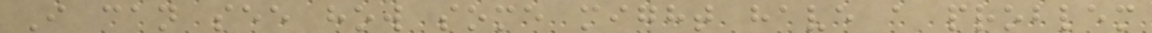I can see how some might have a problem
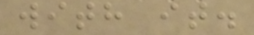with it.
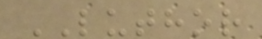LUTHOR
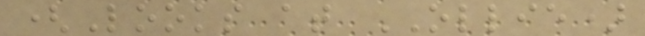(Looks at OLLIE)
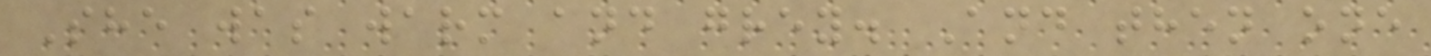She was warm and grey. And then one
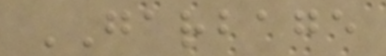GARBAGE
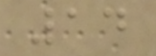14
